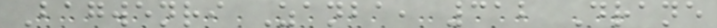Bagwenri Zanba, 312 Drane
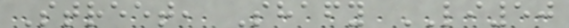Street, Shafy LI50
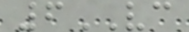6VC
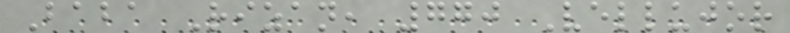Baba Rizan, 770 Vellujor
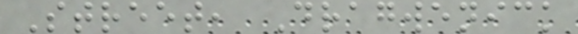Street, Dragwenick
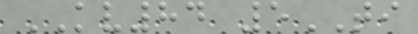KV84 5TI
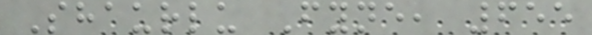Shaurlu Fyne, 655
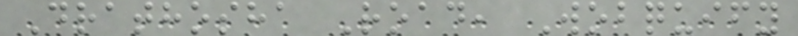Drathosha Road, Wobquify
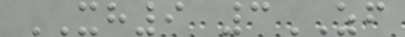XH9 3ZF
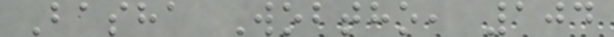Basha Wobtho, 104
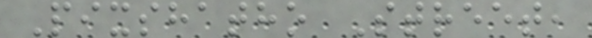Pixshatho Street,
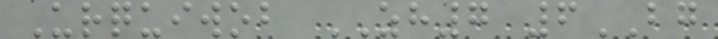Urquiwob ZH7 6BG
